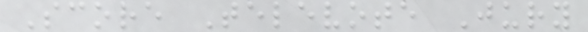Score Televote Jury
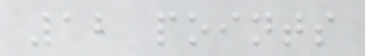12 points
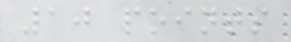10 points
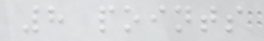8 points
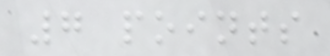7 points
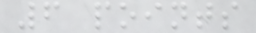6 points
